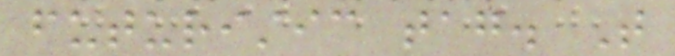futuristic tag. That
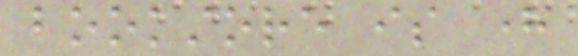bookstore is here
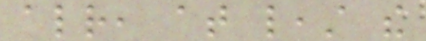already, at least the
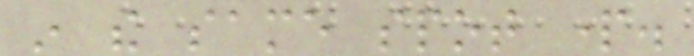in the same spot part.
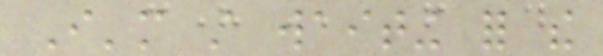I'm still waiting for the
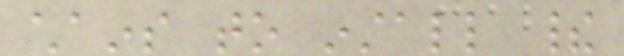chains to install their
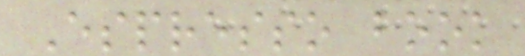Espresso book
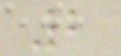2
